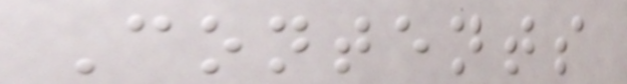Contents
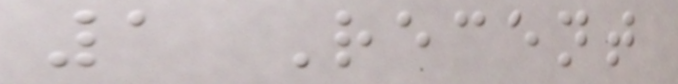1 Recent
